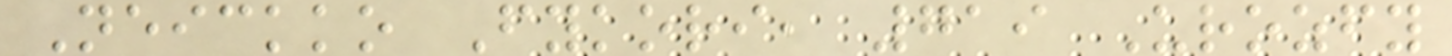Neickko Fykori, 719 Urozfy
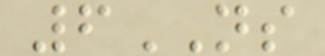6NS
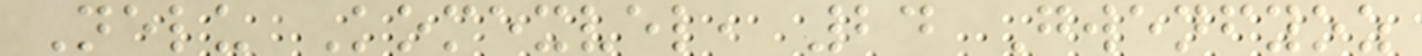Nelu Komexvel, 24 Gwenfyoz
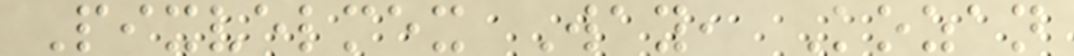Pixvelmex Way, Kozan
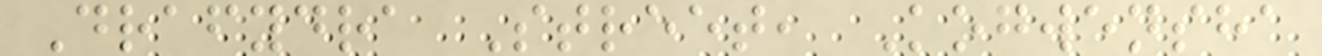Drafydra Street, Kogwensha
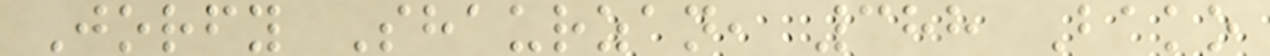Jorfy Shaurzan, 388 Bako
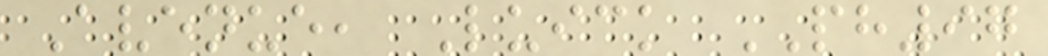Avenue, Luick PH97
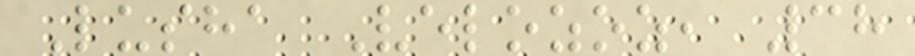Lusha Velozoz, 38
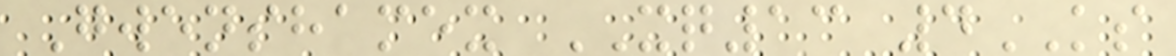Gwenshamex XQ13 4KS
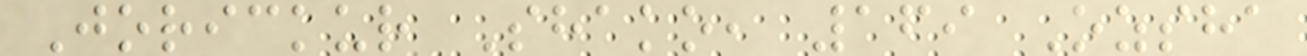Jorickur Shako, 169 Ozsha
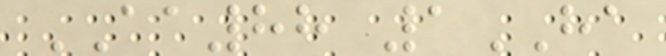AA88 1HA
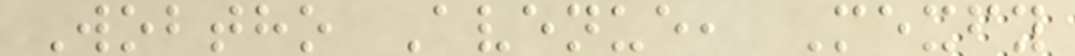Wobtho Avenue, Mexfy
